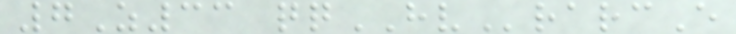7Z33 qqHVrarcE
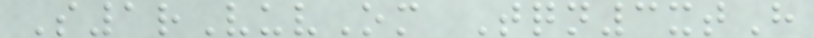S1rVuvOm Tqn3xtH
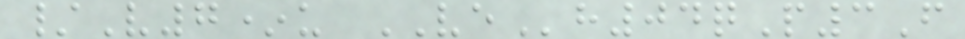/V7*u VEh04qP3F
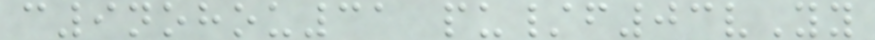c9nohou31 pu/f03vYy
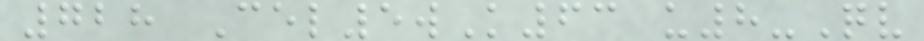728 Cel5wK63 u8-Qv
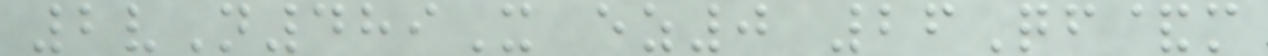2vN489X ez0 26Qf&m
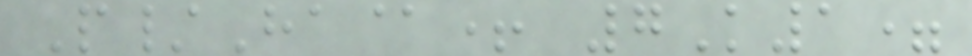P/Ha@+ 7K1=
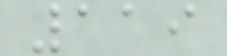119
